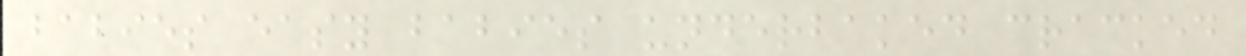babies easy babies underbaked cracked
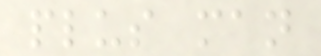plus man
